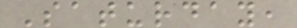Saturday,
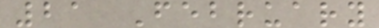21 February
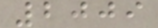2009
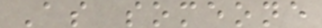As someone
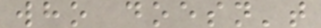who doesn't
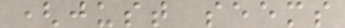(just seems
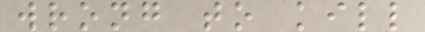wrong to kill
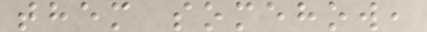them somehow,
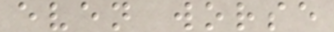even worse
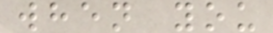when you
